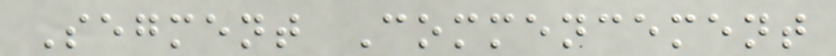Segment Commencement
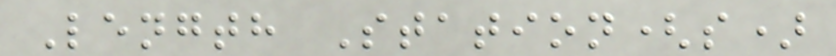Length Station(s)
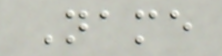Name
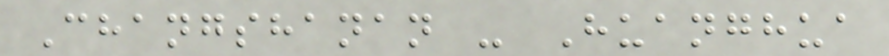Changshanan - Huanghua
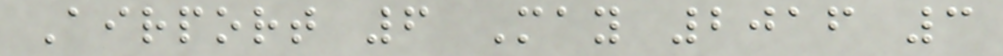Airport 6 May 2016 3
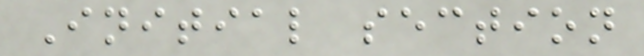Initial section
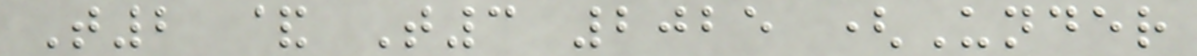T2 & T3 2025 (Under
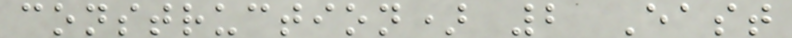construction) 2 East
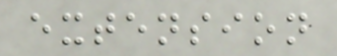extension
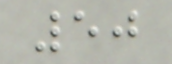50
